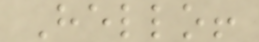Hello!
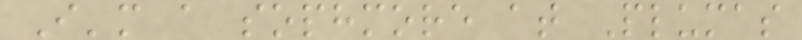I'm a sophmore at Plumas
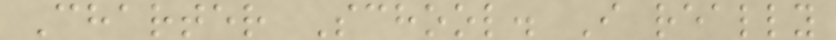Charter School. I really
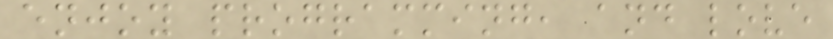enjoy programming, and love
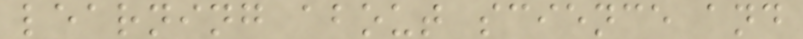learning about science and
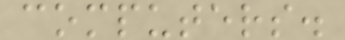computers.
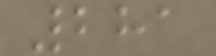281
